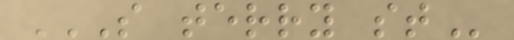S TERRY ST
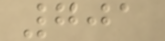701
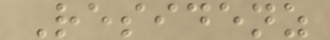Residenz
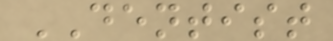DENTIST
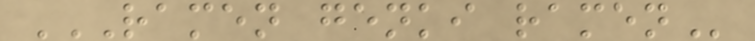RAMEN GENKI RAMEN
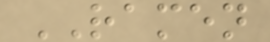RAMEN
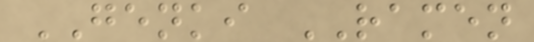GENKI RAMEN
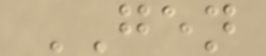GEN
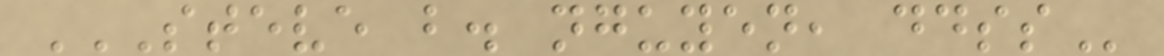STEVE B. NGUYEN, DDSS
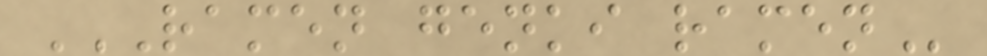RAMEN GENKI RAMEN
